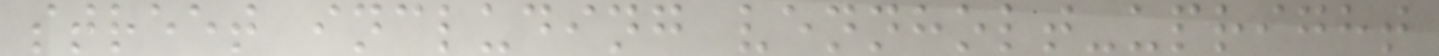street including vennholt-upright
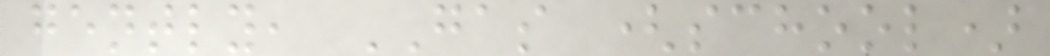gently, GAS (school)
